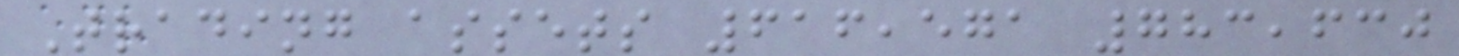Trading assets 616,571 783,630
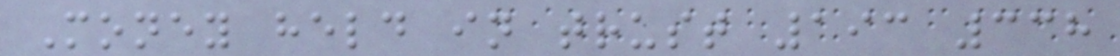Money held in trust 193 338
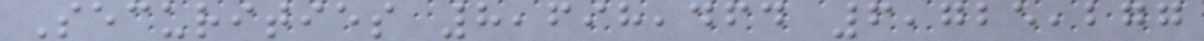Securities 8,698,464 6,725,277
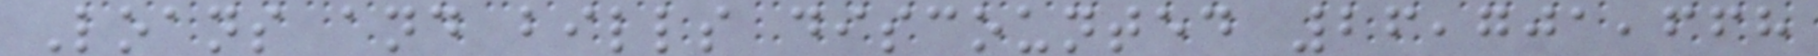Loans and bills discounted 26,701,668
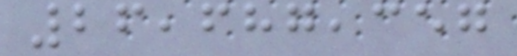26,687,357
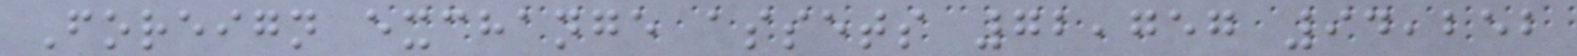Foreign exchange assets 72,757 94,252
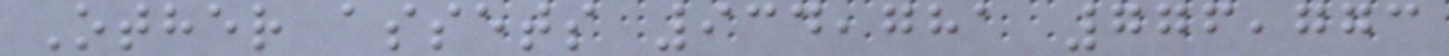Other assets 934,781 776,773
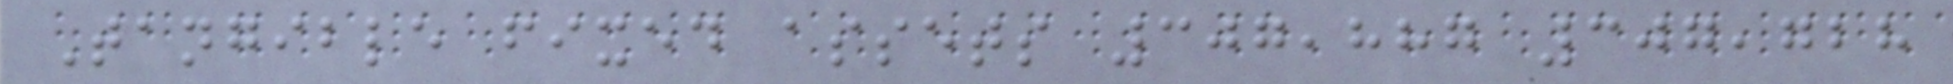Tangible fixed assets 307,887 307,728
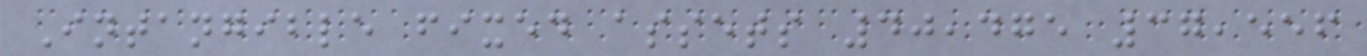Intangible fixed assets 40,475 37,556
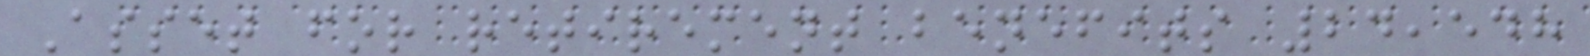Asset for retirement benefits 24,548
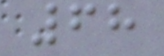68
